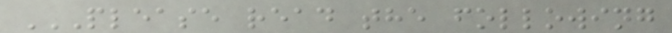PLEASE READ THE FOLLOWING
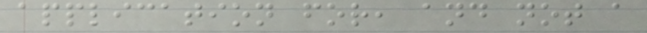application for, and not a
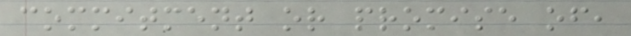commitment or promise of,
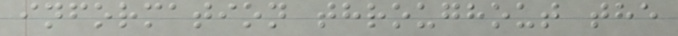information throughout the
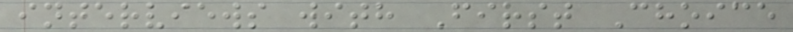interviews with First Choice
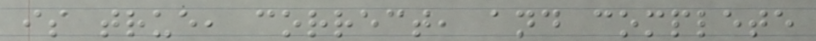is true, correct, and complete
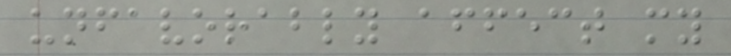unfavorably affect my
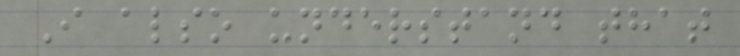I also understand that
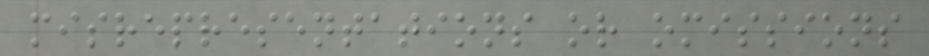misrepresentations or omissions
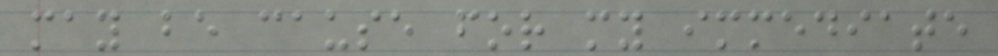may be cause for my immediate
